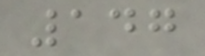147
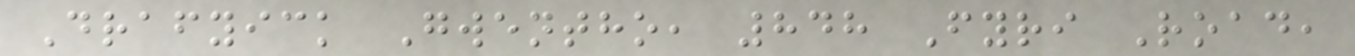Drafyick Gwentho, 848 Fyri Road,
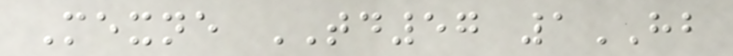Mexne TD57 1HB
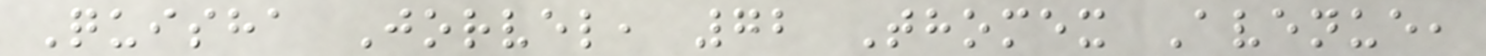Quisha Jorvel, 72 Thomex Avenue,
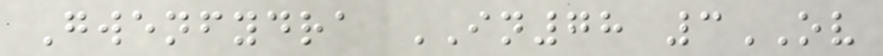Gwenfydra IN78 3OV
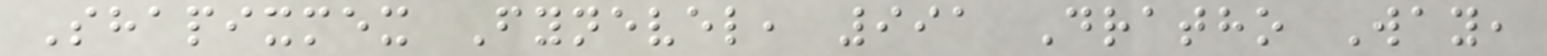Shapixmex Fynevel, 991 Dratho Way,
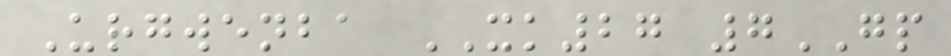Urgwenba XK27 7GP
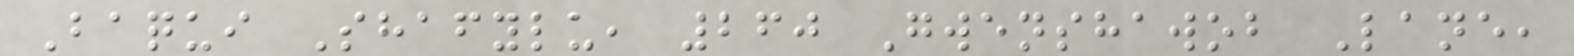Baqui Shafylu, 260 Gwenshawob Lane,
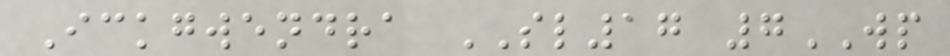Ickgwendra SL17 7WP
